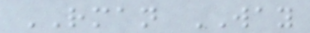RMAN WAY
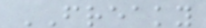FREAKY
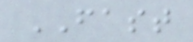FAST
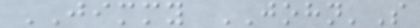JIMMY JOHN'S
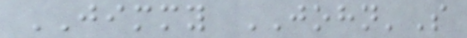JIMMY JOHN'S
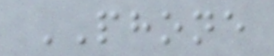PHONE
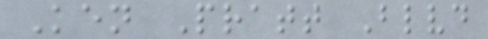Ken Pratt Blvd
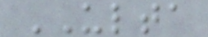ULTA
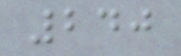240
